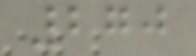270
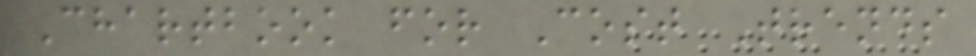Chartbook for Cost Trends
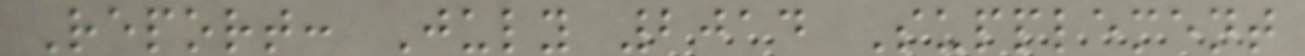Report: July 2014 Supplement
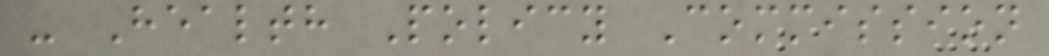- Health Policy Commission
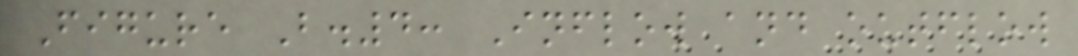Figure B.4: Inflow and outflow
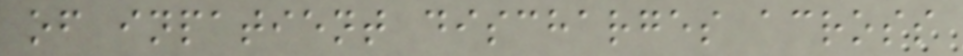of inpatient discharges across
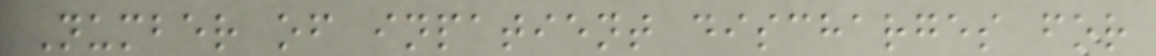Number of inpatient discharges for
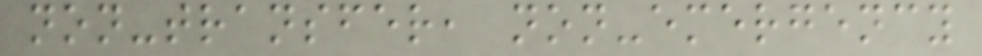non-transfer, non-emergency
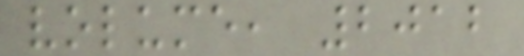volume, 2012
